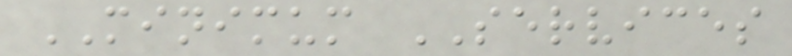MINIMUM SERVICES
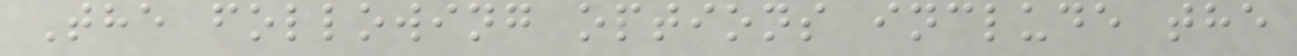The following options include the
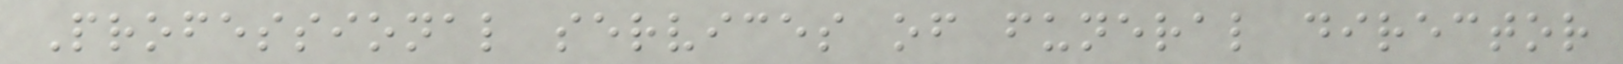Professional services of funeral director
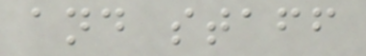and staff
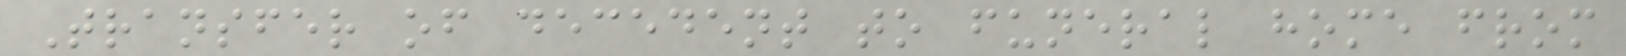Transfer of decedent to funeral home from
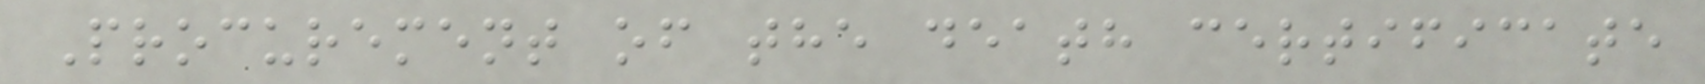Procurement of the death certificate
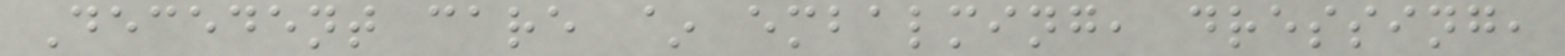Decedent care ~ embalming, dressing,
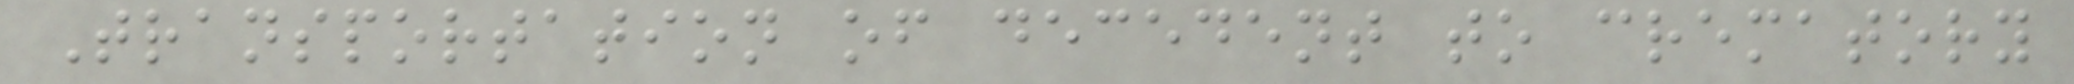Transportation of decedent to crematory
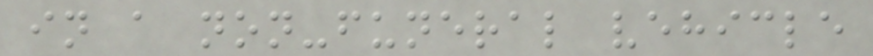in a non-funeral vehicle
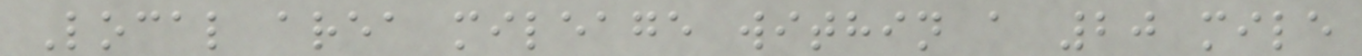Local area mileage within a 20 mile
